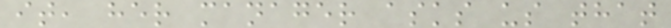it, her manager asks us that
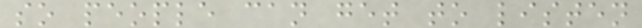so people can get to listen
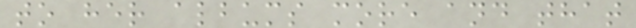to her albums more and that
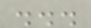...
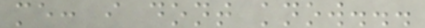me: i dont know...
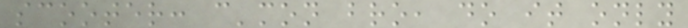scooter: c'mon bro, do it only
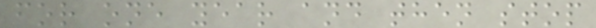for one year and then stop
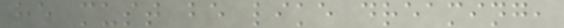he must be like dreaming,
